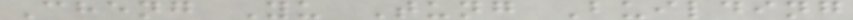Cheng Yu Tung Building
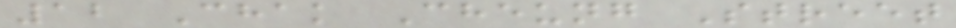12 Chak Cheung Street
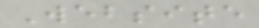Website
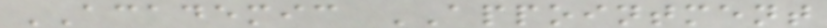ACADEMIC APPOINTMENT
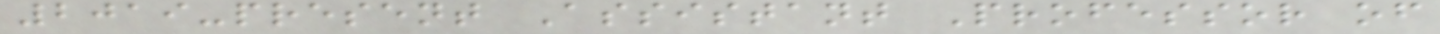2019-present Assistant Professor of
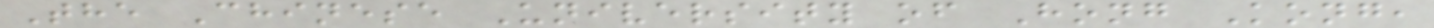The Chinese University of Hong Kong,
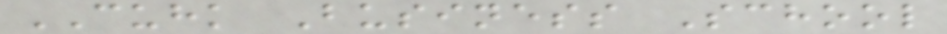CUHK Business School
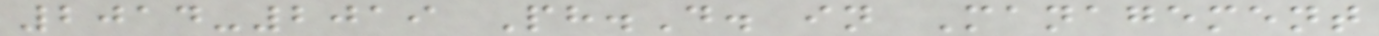2014-2019 Ph.D. in Management
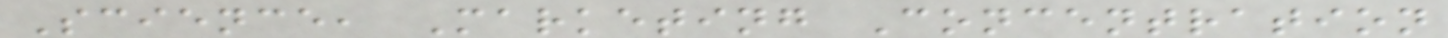Science, Marketing Concentration
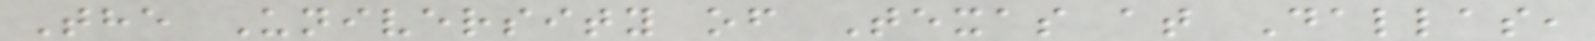The University of Texas at Dallas,
